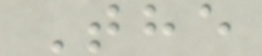The
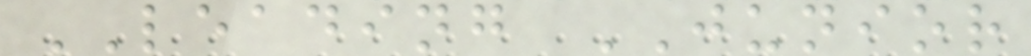LEADING JUNIOR
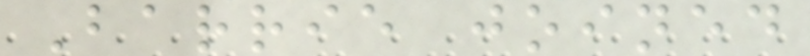Barrie joined
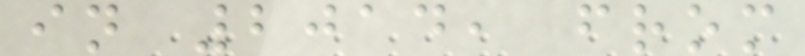in 2014, from
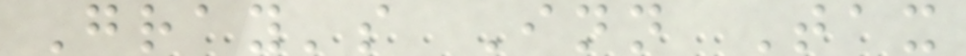Gray's Inn Tax
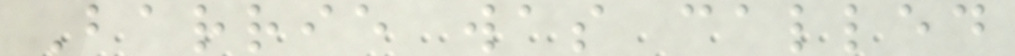Barrie was called
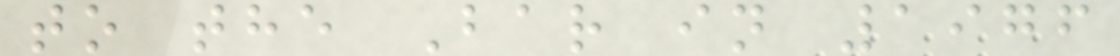to the Bar in 1976
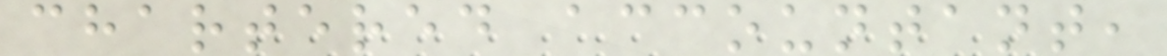chartered accountant,
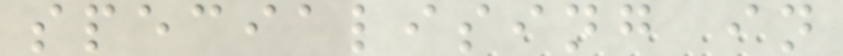specialising in
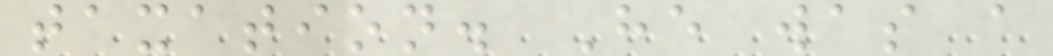taxation. He was a
